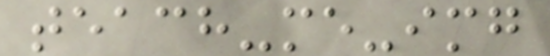teach-me-img
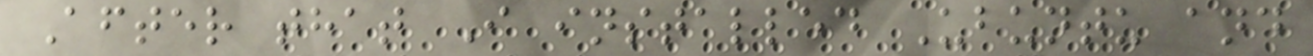After that I installed Ubuntu and
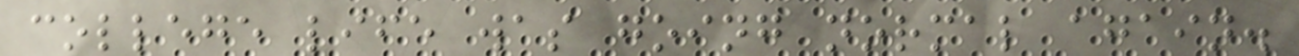college life was going normal again.
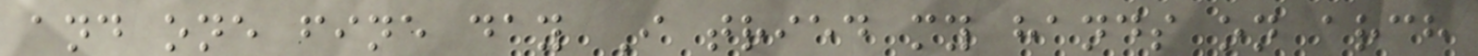and one fine day I tried my hands on arch
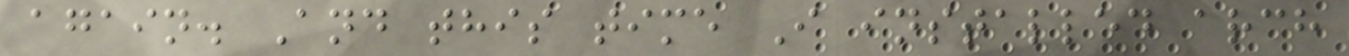again. And this time I installed arch
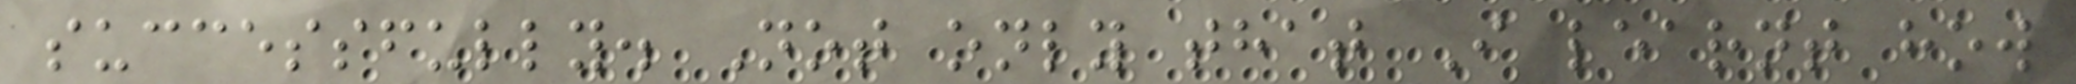successfully. Not only that I learnt how
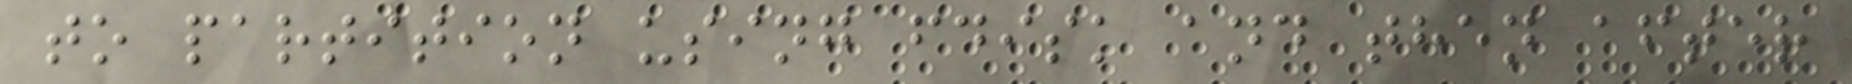to partition using fdisk and then after
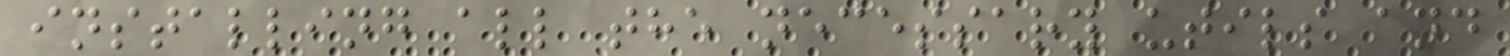installing all the necessary utils and
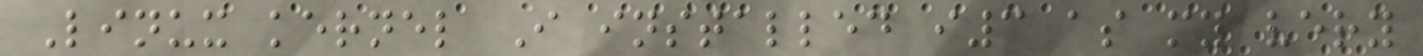Linux kernel I installed i3 as my very
